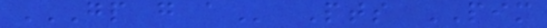GP G A Pts PIM
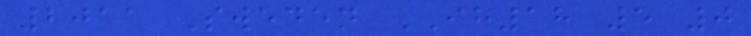2011 Sweden IH18 5 0
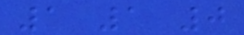1 1 0
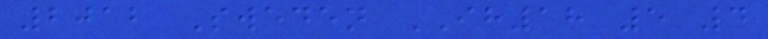2012 Sweden IH18 5 4
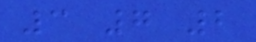3 7 2
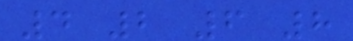4 2 6 8
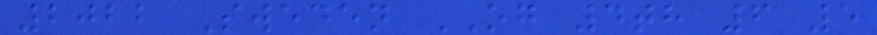2022 Sweden OG 4th 6 5
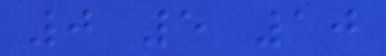0 5 10
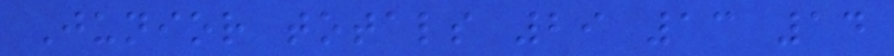Junior totals 29 13 14
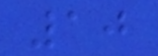10
